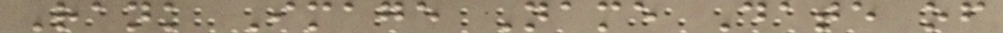Rank Image Name Date of
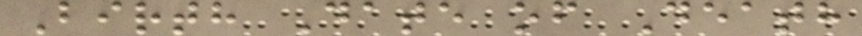Birth Date of Death
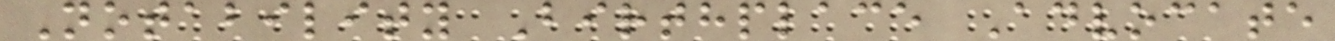Notability Birthplace Advocate
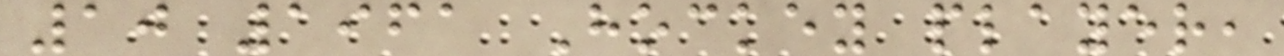10 1961 Hockey player,
